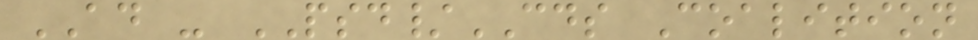AD - PSD/CDS Coalition
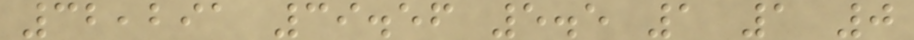32,291 39.56 5.5 1 1 0
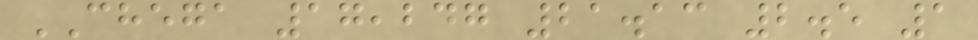CHEGA 17,247 21.13 2.5 1
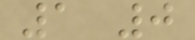1 0
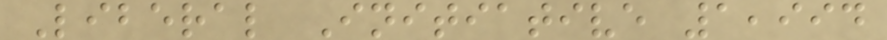Liberal Initiative 1,994
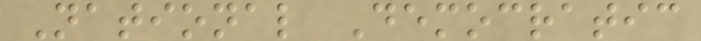National Democratic
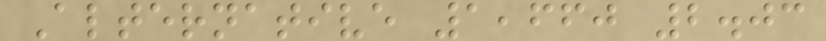Alternative 1,660 2.03
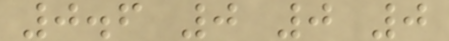0.6 0 0 0
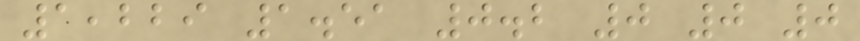1,229 1.51 0.2 0 0 0
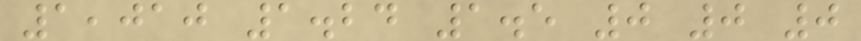1,010 1.24 1.5 0 0 0
